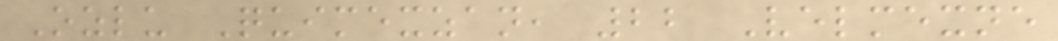Ozlu Quimexzan, 22 Velmexne
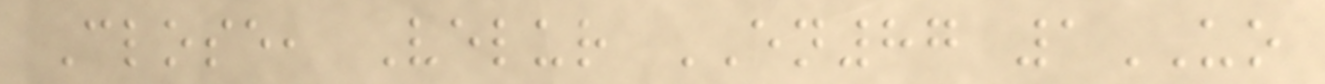Close, Velur EN87 1UO
